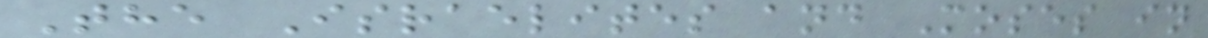The Israelites and Moses in
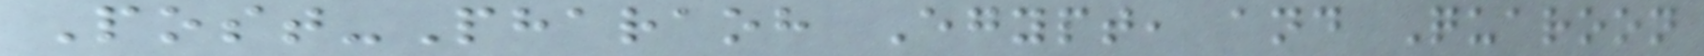Post-Pharaoh Egypt, and Quaroon
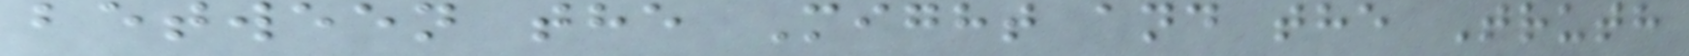between the Might and the Truth
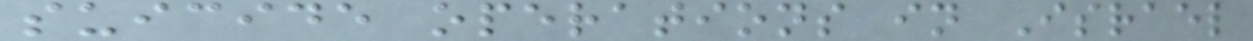suicide operations in Israel
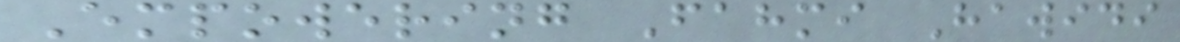Empowering Fahmi Hawidi
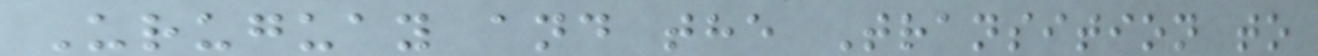Uruguay and the Transition to
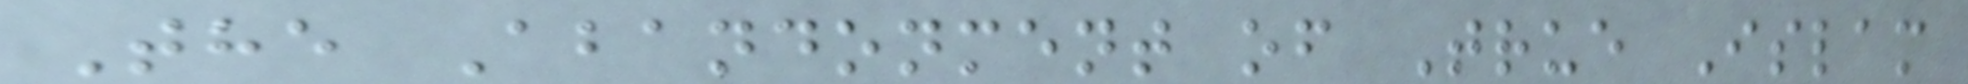The Abandonment of True Islam
